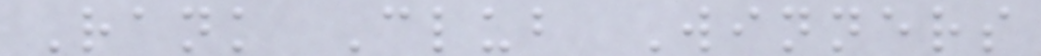Rank Club Winners
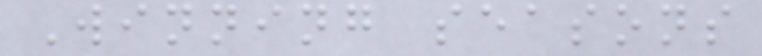Winning seasons
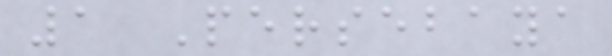1 Persebaya
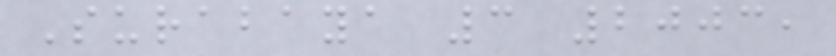Surabaya 3 2003,
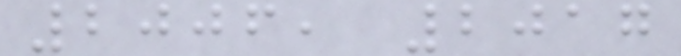2006, 2017
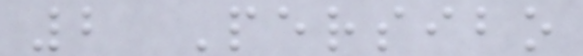2 Persibo
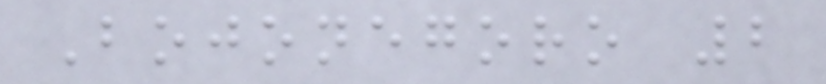Bojonegoro 2
